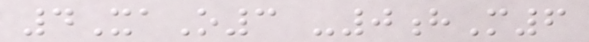4XaO3 -0hM6
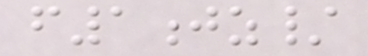f1jz/
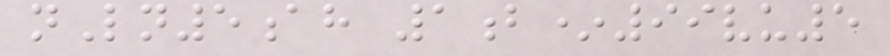nLn5ah 1b*99vu5
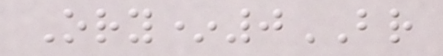Ory*0BR
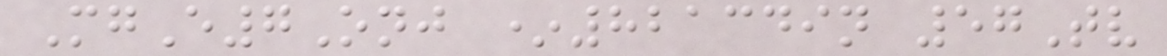MgE7Onj *821349n 57Tv
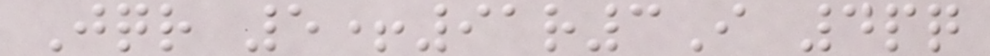Jqr 5+91r3I 4pq
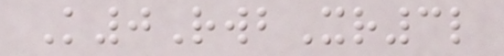K0RwbXr3l
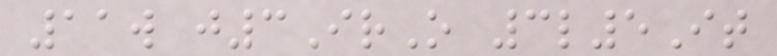11w j3IrO 3l5It
